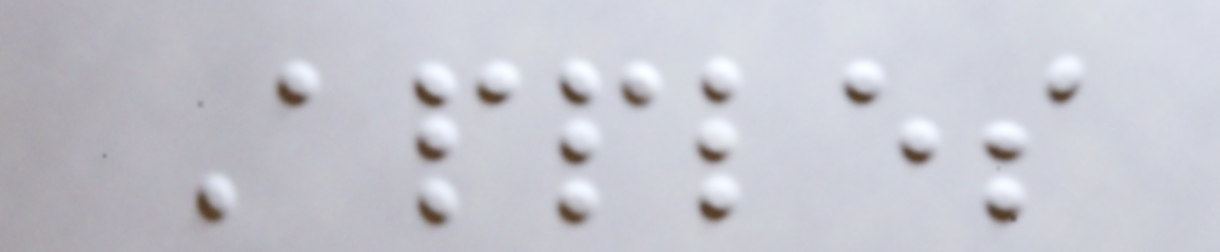Apples
